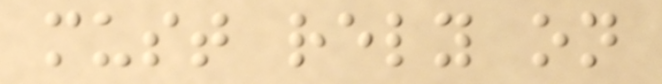must rely on
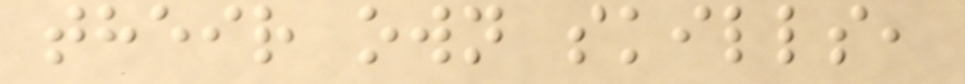their own skills,
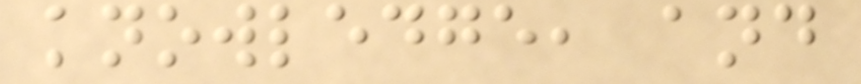knowledge, and
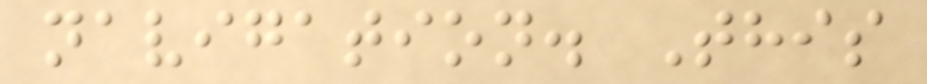navigation. This
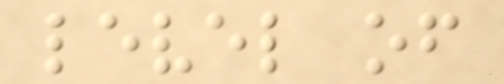level of
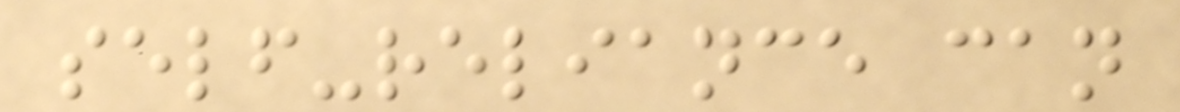self-reliance can
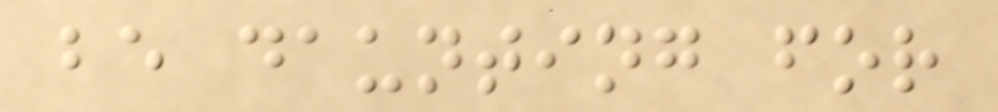be daunting for
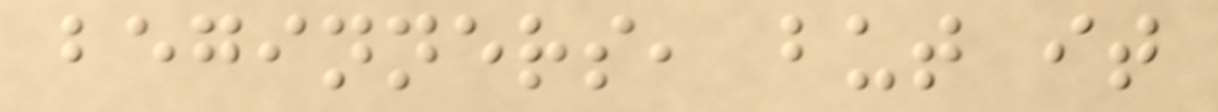beginners, but it
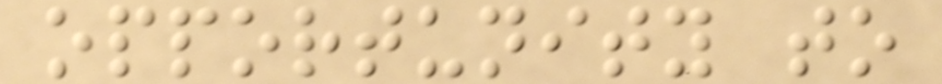opportunity to
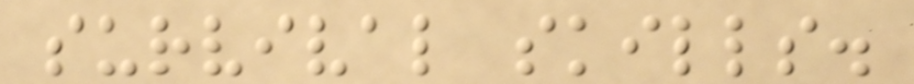survival skills.
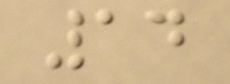14
